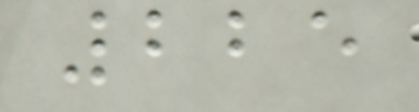225
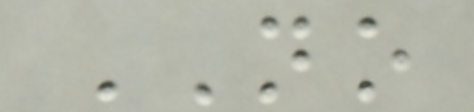NO
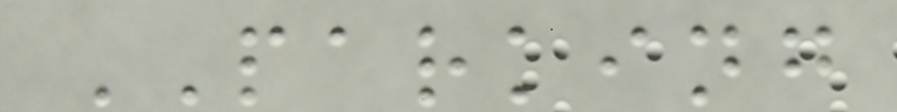PARKING
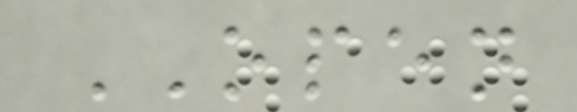OPEN
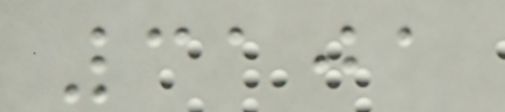3101
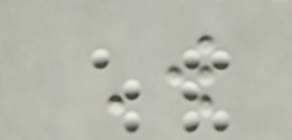W
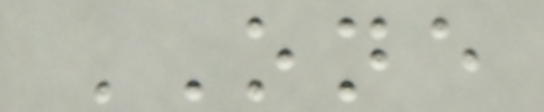ONE
